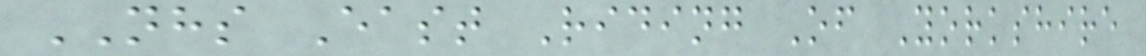NHS East Riding Of Yorkshire
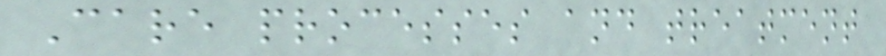Care processes and treatment
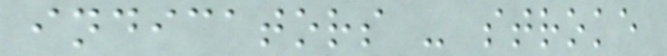indicators - stroke
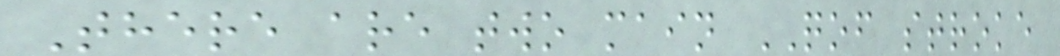There are two main QOF stroke
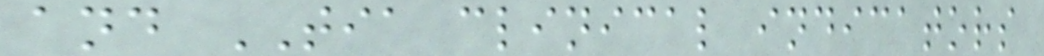and TIA clinical indicators
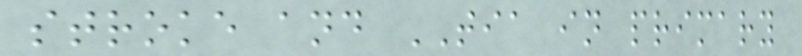stroke and TIA in primary
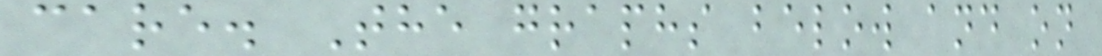care. The graphs below and on
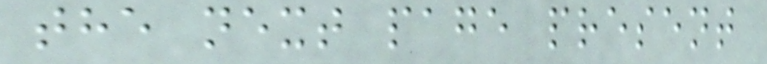the next page present
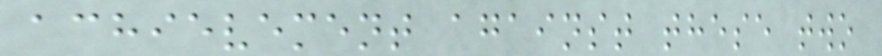achievement against these two
